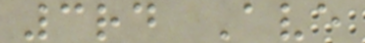3rd Ave
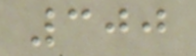300
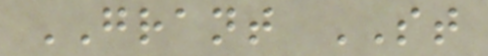GRANT ST
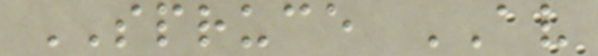SPRUCE AV
